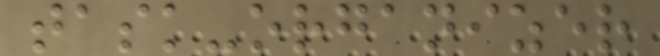task-organizer
